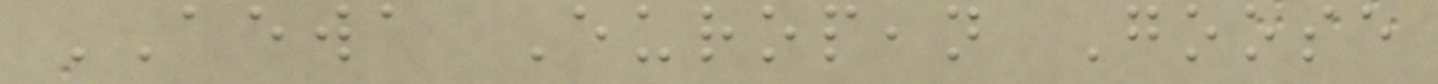AEWA European Goose
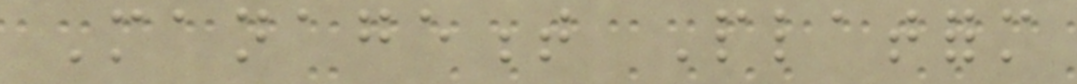Management Platform
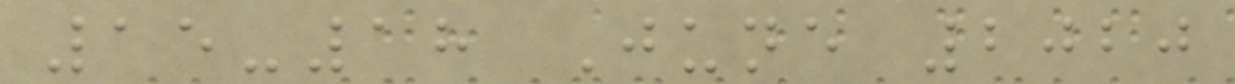15-18 June 2020
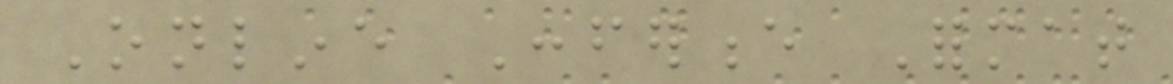Online Conference Format
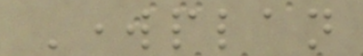Workplan
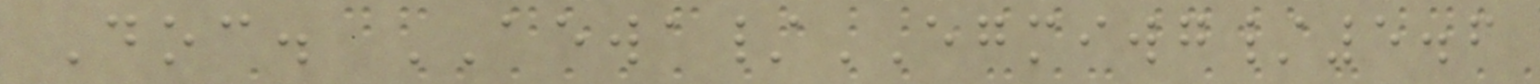Doc. AEWA/EGMIWG/5.6
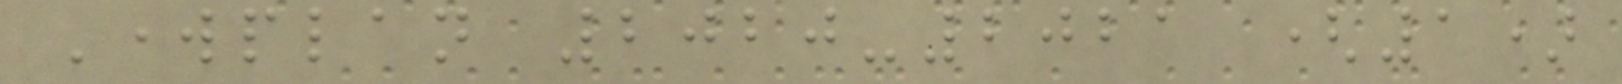Workplan 2020-2021 (1)
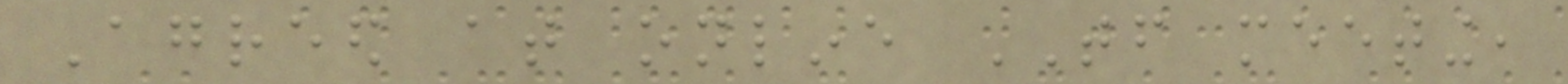Agreed at online TF meeting,
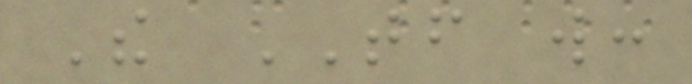The TF will:
